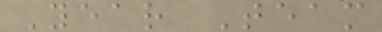Year Team
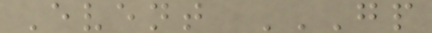Event GP
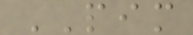PIM
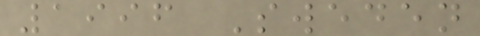1996 Sweden
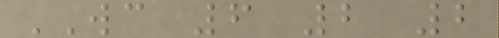WC 6 2 2
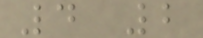4 2
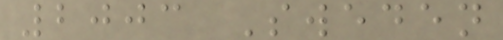2003 Sweden
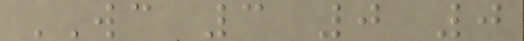WC 3 0 0
